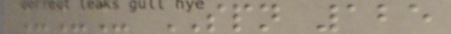___ SPN 125
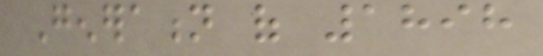Generation of 1898
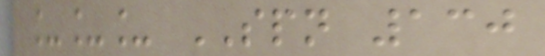___ SPN 130
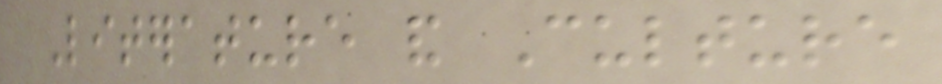Literature and Culture
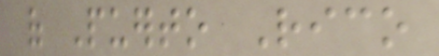of Puerto Rico
